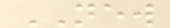NEW
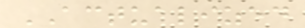ACTUALIZED
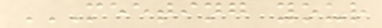MEETING YOUR
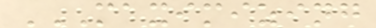MAXIMIZING
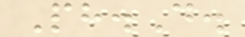Ph.D.
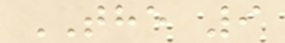THE 9
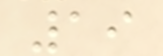19
